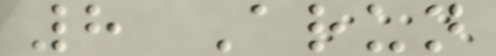8 Arun
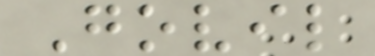Govil
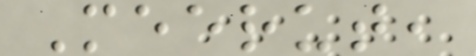Meerut,
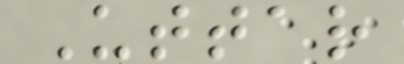Uttar
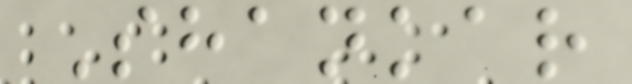Shankar
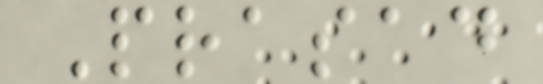Prasad
